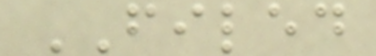FILED
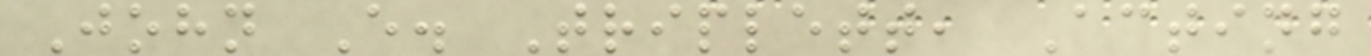John E. Triplett, Acting
